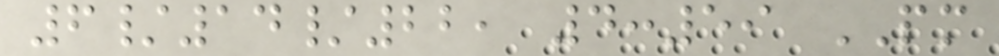6/14/22, 4:59 PM
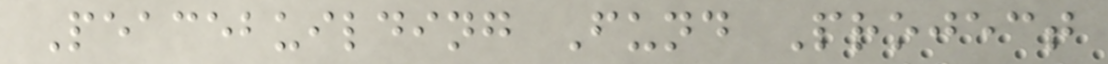Peacebuilding Fund Project
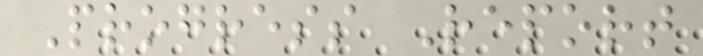Progress Report
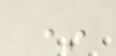*
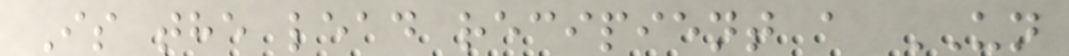Is the lead recipient a UN
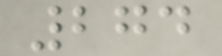274
